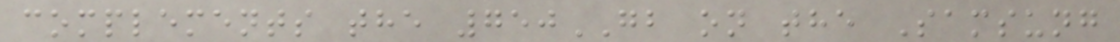complements the 750GB on the Samsung
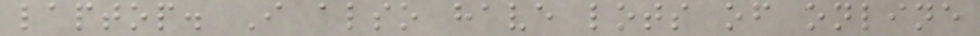laptop. I also have lots of online
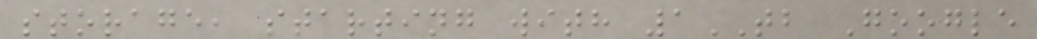storage, starting with 1TB Google
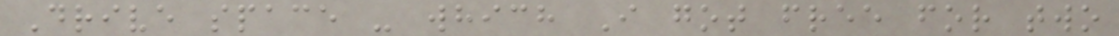Drive space - which I got free for two
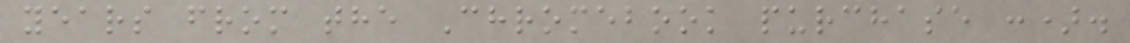years from the Chromebook purchase :).
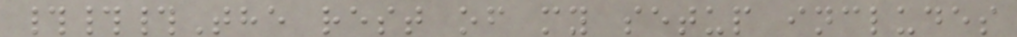###The rest of my setup includes
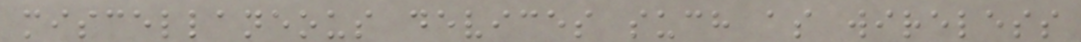miscellaneous devices such as wireless
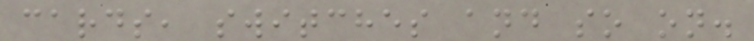cards, switches and so on.
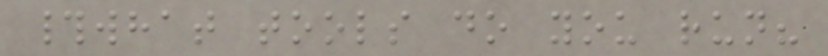#what tools do you run?
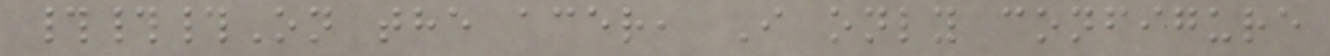###On the acer, I only configure
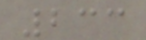233
